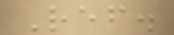Ref.
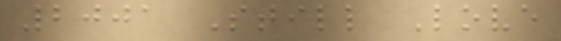2001 Still Love
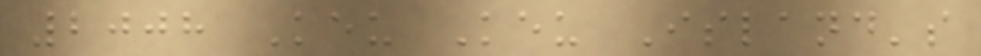2008 Keu Keu Island's
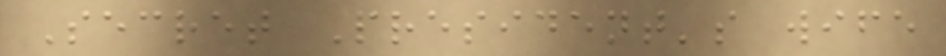Secret President's wife
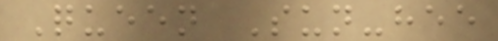Queen Sun-hee
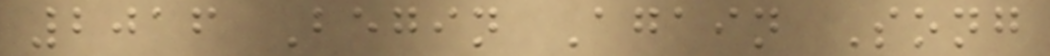2016 Begin Again Song
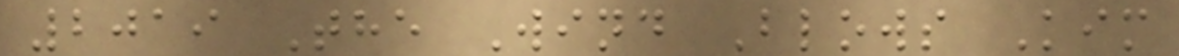2019 The Wind Blows Kim
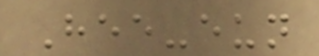Hee-eun
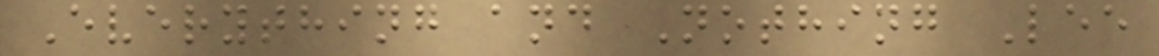Everything and Nothing Lee
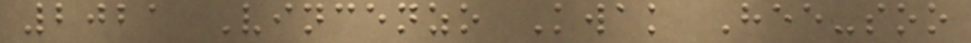2021 Vincenzo Kwak Hee-soo
